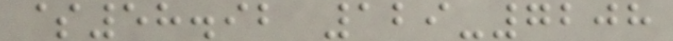$58.92 129-7208
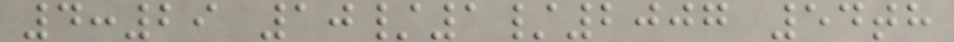4:29 10/1/2007 54th
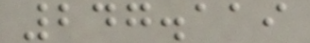247.119
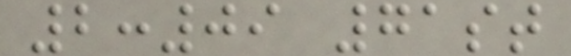2:09 71st
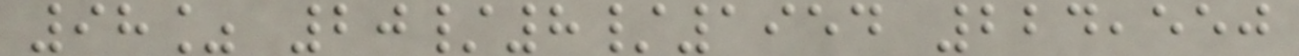98% 20/8/1954 224,550
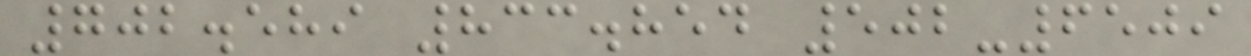702.589 833.854 502-6509
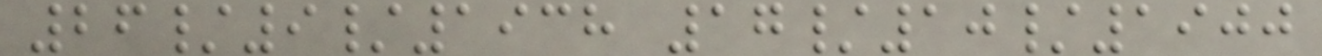26/9/1938 17/10/1900
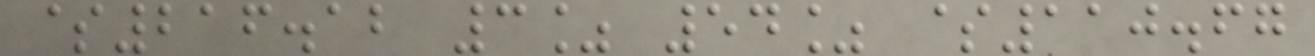$216.12 3% 54% $110.67
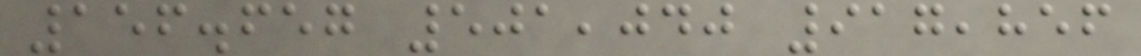156.657 501,040 917,856
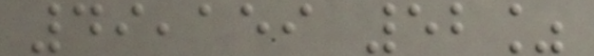49,159 52%
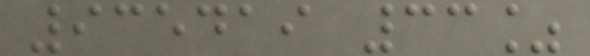935419 33%
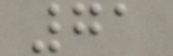71
